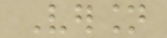Version
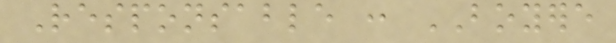Responsable : BOYERE
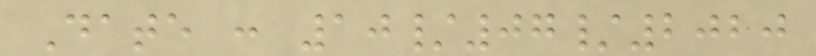Date : 10/07/2020
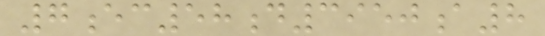7ec58d3950a8
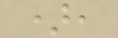),
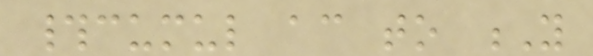#cumul according to Y
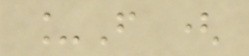_F (
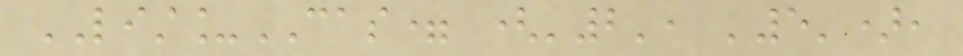LIST_CAS= ('2', '5'),
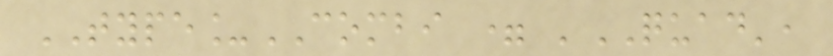TYPE_COMBI = 'QUAD',
